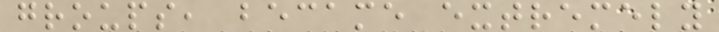groups, became extremely
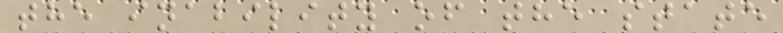the inability of the state
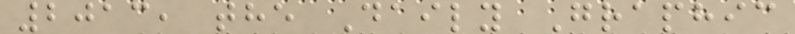2013, the Daily Graphic
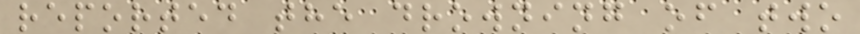reported the drowning of two
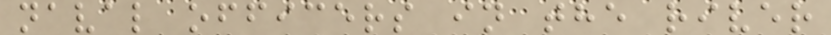naval officers in the river
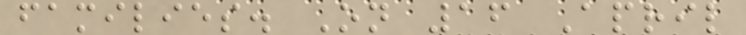families. On 16 April
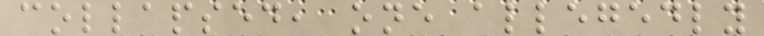collapsed, one allegedly
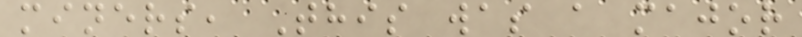miners, This was a major
